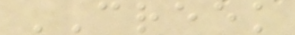CREEK
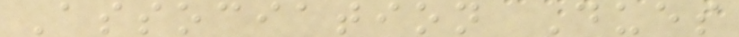Association Dues
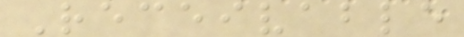Receivable
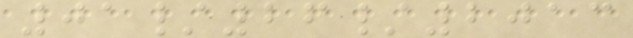01/26/2013
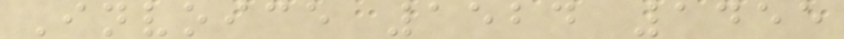Invoice 1524 1455
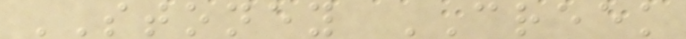STONEY CREEK
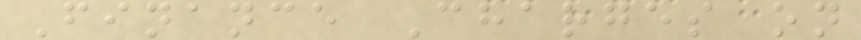Finance Charges on
